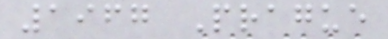1967 Prague
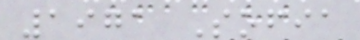1971 Sofia
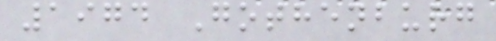1974 Gothenburg
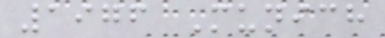1976 Munich
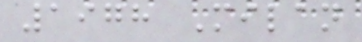1978 Milan
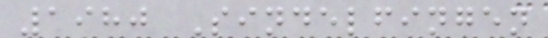1980 Sindelfingen
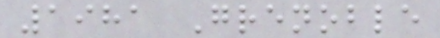1981 Grenoble
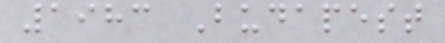1983 Budapest
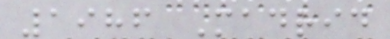1986 Madrid
